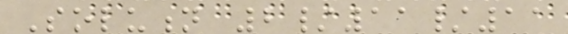Solution 2/11/11
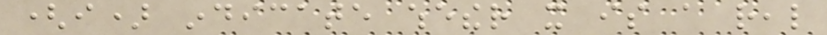(i) indicate whether it is a real
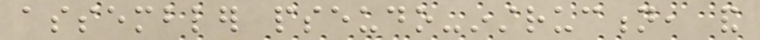assembler pseudo-instruction, and
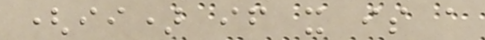(ii) if it is a
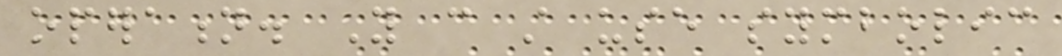operation. You can still use symbolic
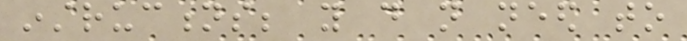instructions; you do not need to
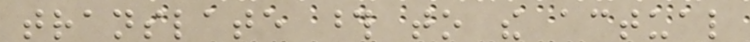translate those to the actual
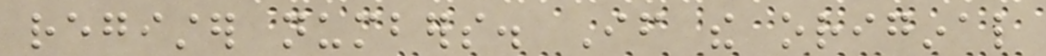register numbers. If the original
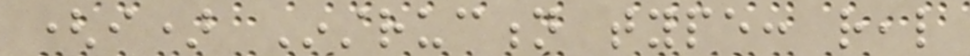(i) Instruction type: real
